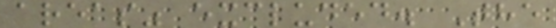areas" excluded. The
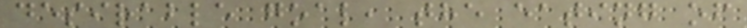desirable goal, the eating of
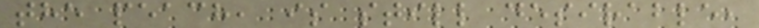the peach, is still desirable,
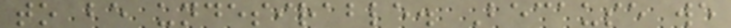to be undesirable. Because we
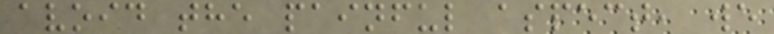avoid the painful aspect, we
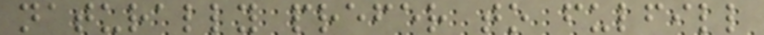naturally prefer to fulfill
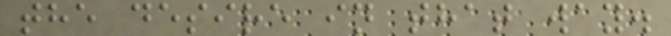the desire in that way.
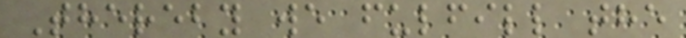Thereby we fulfill the
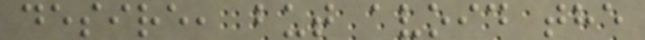desire, but avoid the
